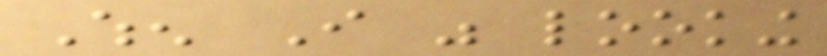When I was looking
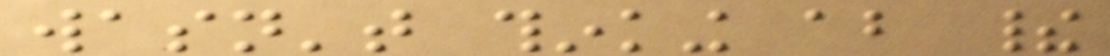wasn't thinking about their
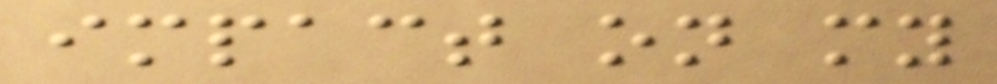impact on my
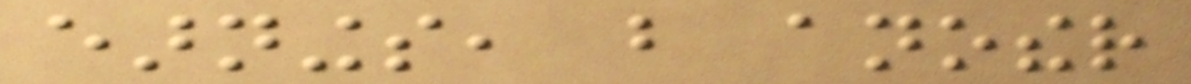earnings, but another
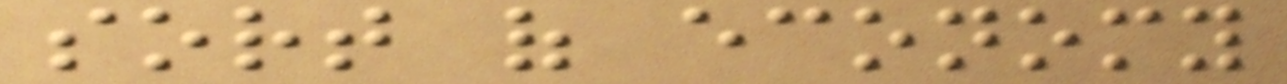sort of economy
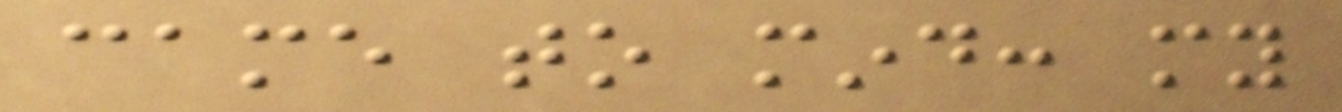came to mind: my
